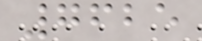7625
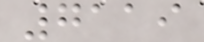7119
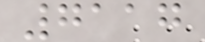7117
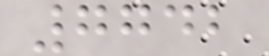7742
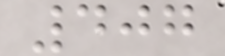407
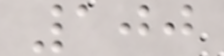100
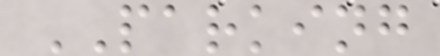PARKING
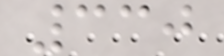330
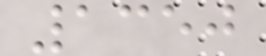1350
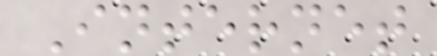Internet
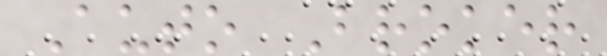Auto Broker
